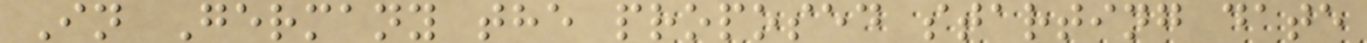In Germany the proposed starting date
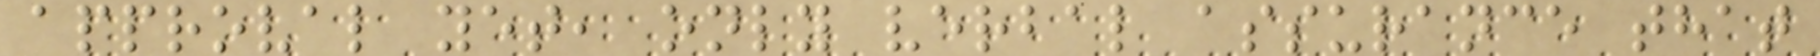approval yet, only verbal assurance that
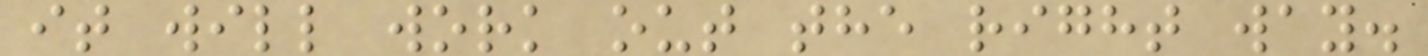it will work out the right way.
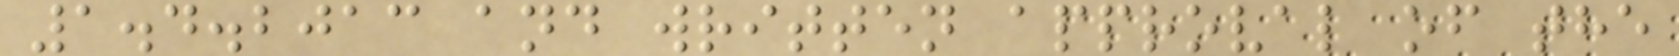1.4.2013 and written approval of the
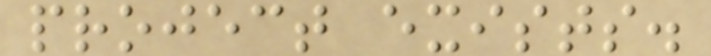project exists.
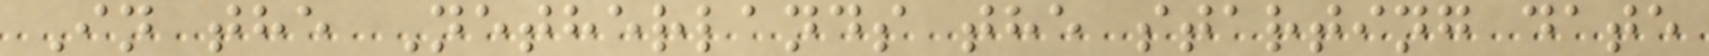In the Netherlands the starting date
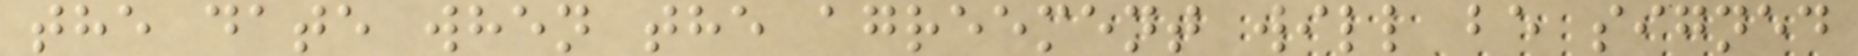the date when the agreement will be signed
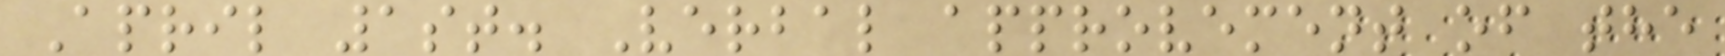April 1st. Verbal approvement of the
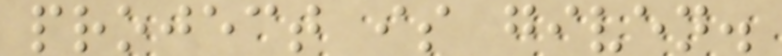project is given.
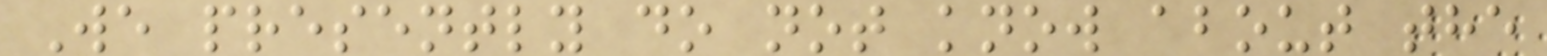We presently do not know about the
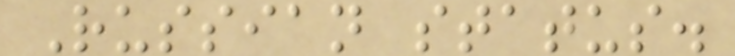Russian status.
